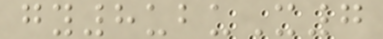gy8ubuX7
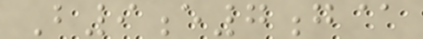B9e7g@
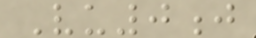Vu0j
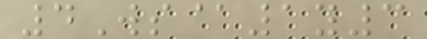4Ws@1y3
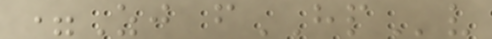=Zj fHPv
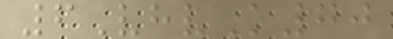6VhvK70
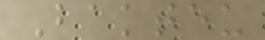Bakteu
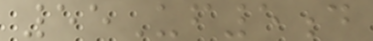55Uf5d
